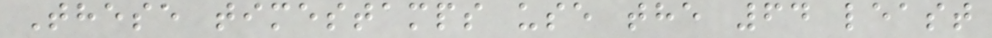These timestamps use the 64 least
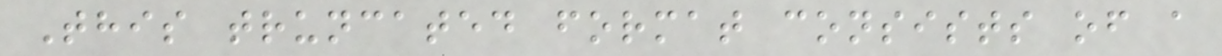This truncated format consists of a
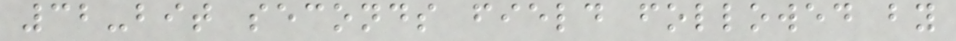32-bit seconds field followed by
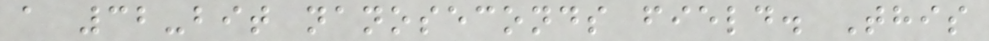a 32-bit nanoseconds field. This
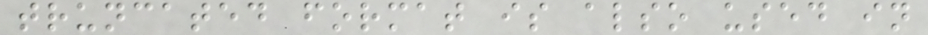truncated format is also used in
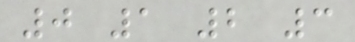0 1 2 3
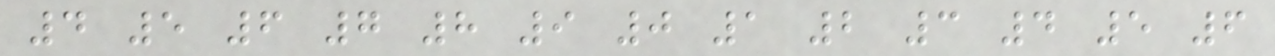4 5 6 7 8 9 0 1 2 3 4 5 6
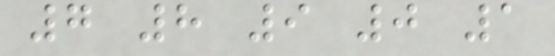7 8 9 0 1
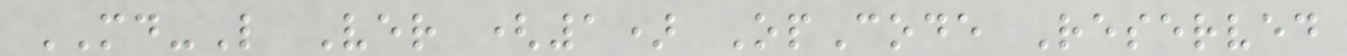MD-L Ver (1) OpCode Reserved
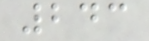243
